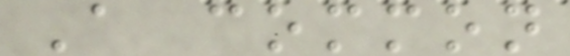A common
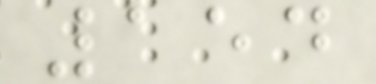154
